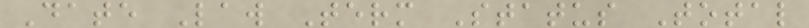Date Law Term Status Total
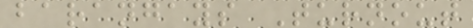barangays Turnout
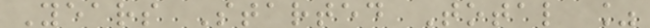Years Started Total %
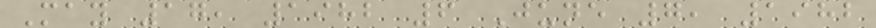May 17, 1982 6 June 7, 1982
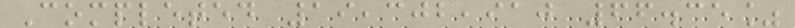Completed 19,302,910 66.35%
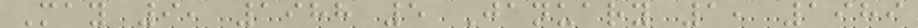May 9, 1988 5 January 1, 1989
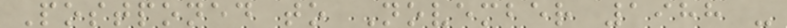Postponed to November 1988 -
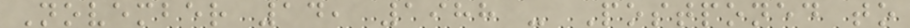November 14, 1988 - Postponed to
